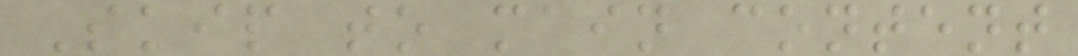Skip to main content
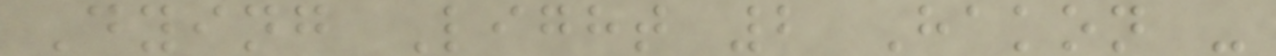Dying Light 2 Hakon -
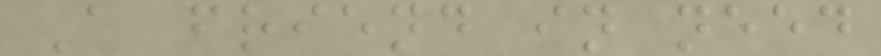A friend in need
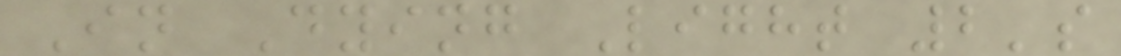In Dying Light 2's
